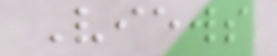Views
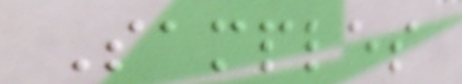Samples
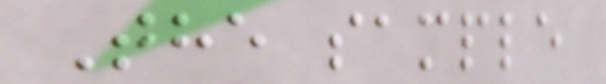The sample
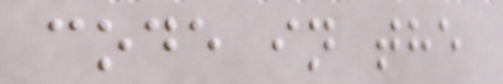code in the
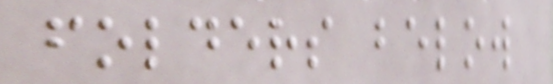folders below
